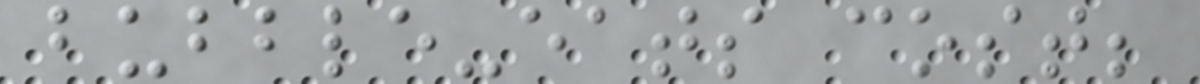bubble-eats cost;
